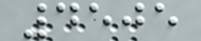4505
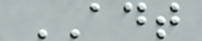ADT
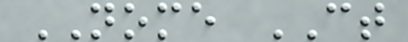NOME CT
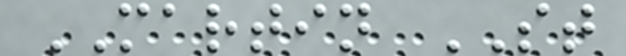MARTIN ST
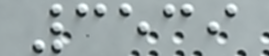3539
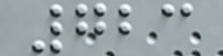723
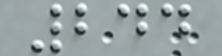244
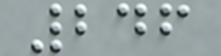246
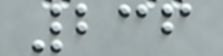236
